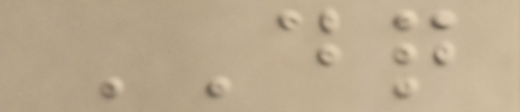DQ
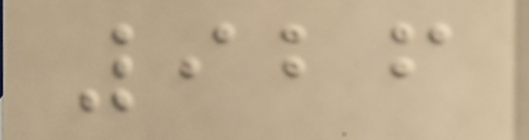926
